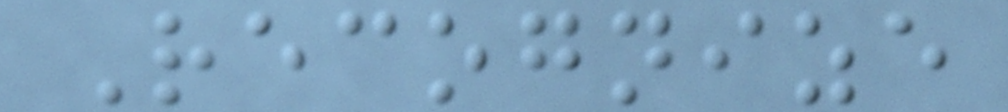Recognize
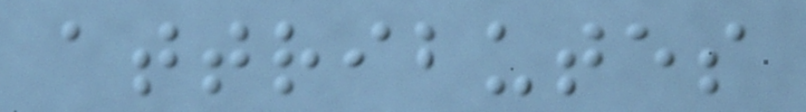attributes
